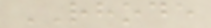RHODE
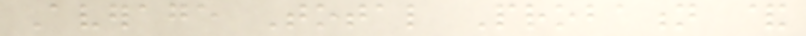Average Total Probation &
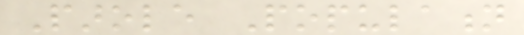Parole Population
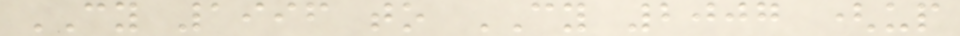CY 1996 to CY 2007 (up
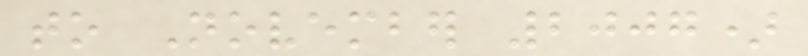to November 2007)
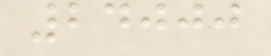24000
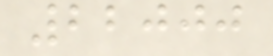22000
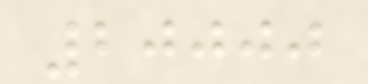20000
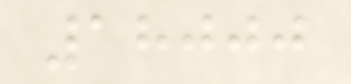18000
